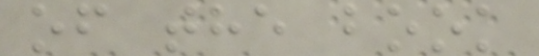of the book
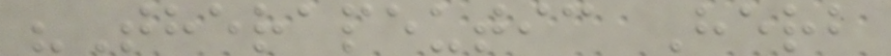"Therapeutic Herb
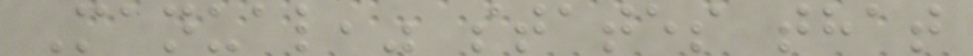Manual," states that
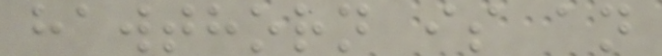hawthorn is an
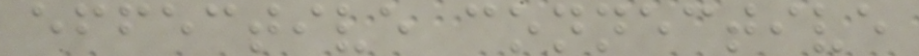effective connective
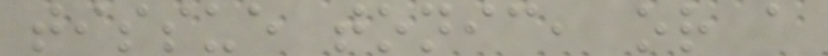tissue tonic, or a
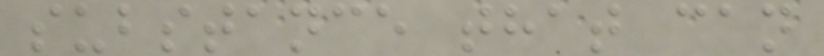substance that can
